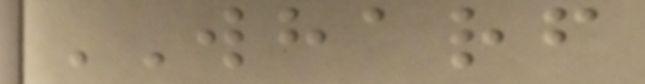WHARF
